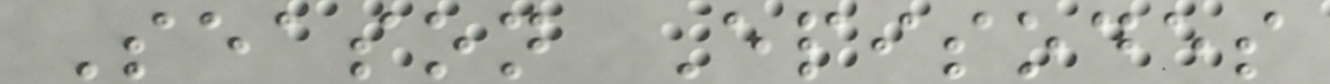Season Episodes
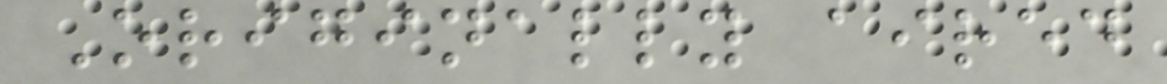Originally aired
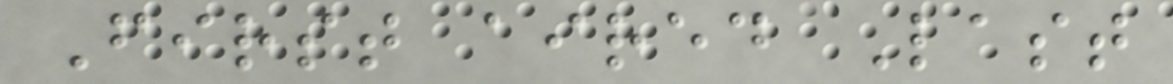First aired Last
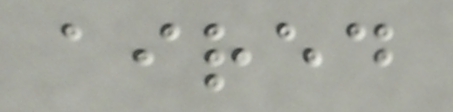aired
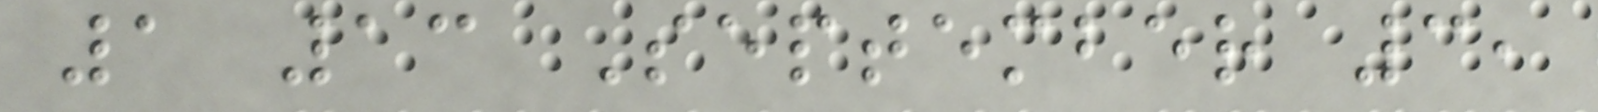1 13 September 3,
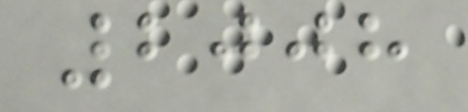2008
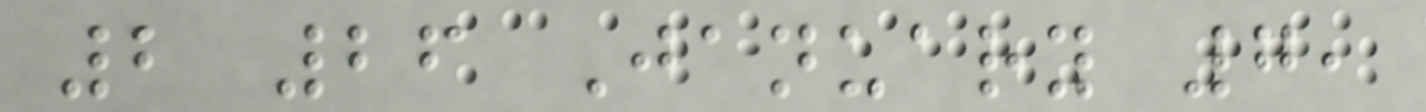2 26 January 7,
